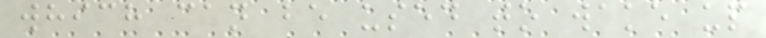which can be used to wake up
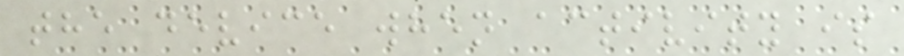the device when activity is
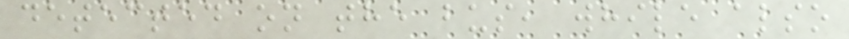detected on the bus, while also
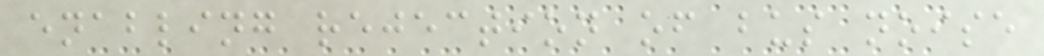enabling rejection of bus noise
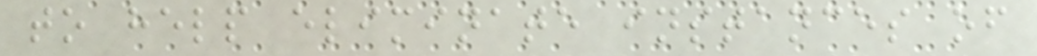to help eliminate instances of
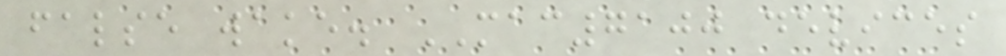false wake. MAC7100 devices
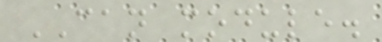CAN module.
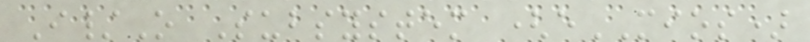I/O Subsystem (eMIOS)
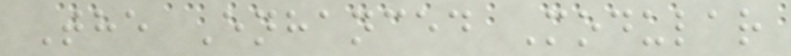The Enhanced Modular
